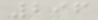296
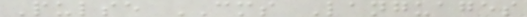Pulse CMS Languages
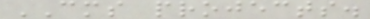CMS projects.
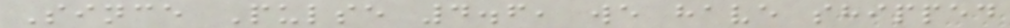Since Pulse 4.6, we have shipped
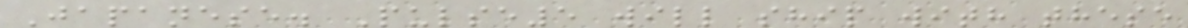Japanese. Pulse5 will ship with these
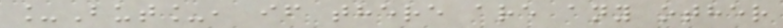_But_, if there are any other
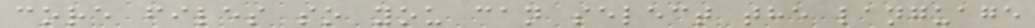core files so you can select the language
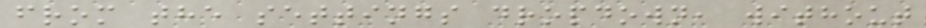from the settings dropdown, without
